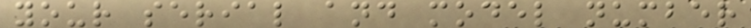your serial and model number
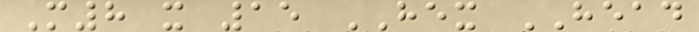M8 x 15 HEX HEAD
